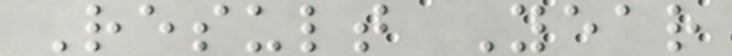Result Year
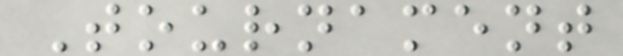Tournament
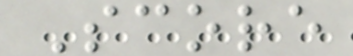Score
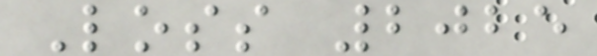Loss 2025
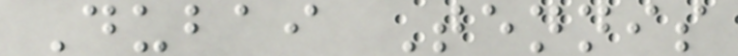Dubai Tennis
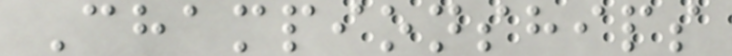Championships
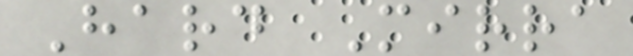Hard Mirra
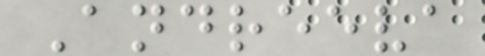Andreeva
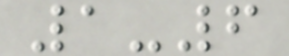1-6
